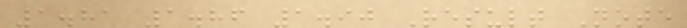1.81 1.86 1.90 Result Note
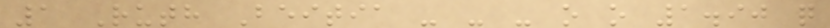1 Ruth Beitia - - - o o 1.90 q
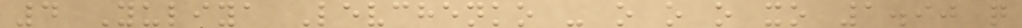4 Yuliya Levchenko - o o o xo 1.90 q
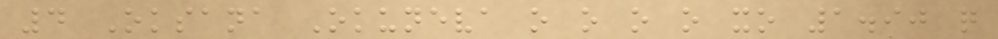4 Oksana Okuneva o o o o xo 1.90 q
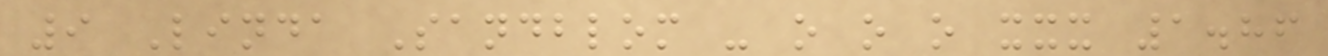9 Linda Sandblom - o o o xxx 1.86
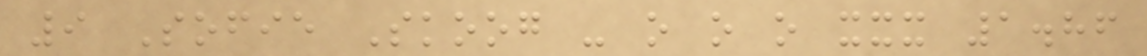9 Sofie Skoog - o o o xxx 1.86
